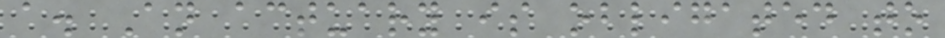a. An actuary is obligated to
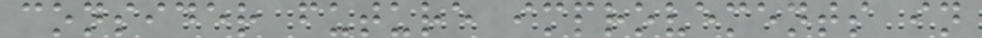consider future improvements in
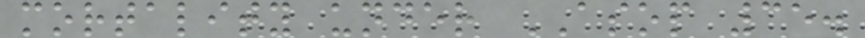mortality under ASOP 35.
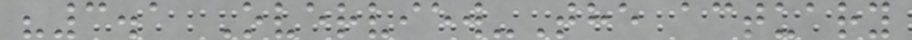"3.1 Overview-The actuary
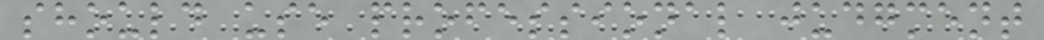should use professional judgment
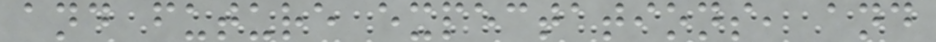and future expectations, and
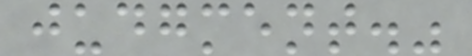judgment."
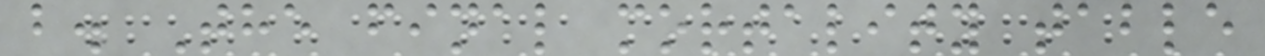b. The final mortality table
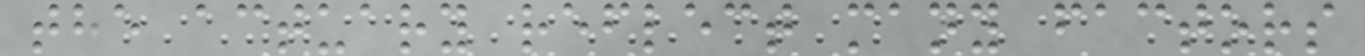the actuary reflect many factors
